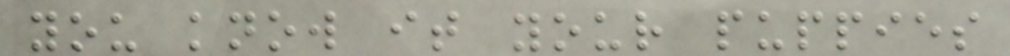you know it your puppies
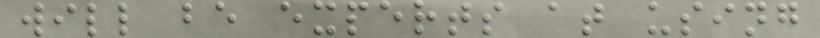will be experts at using
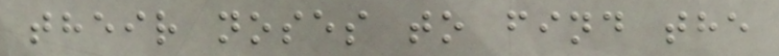their noses to find the
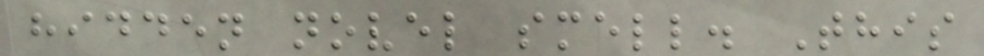hidden novel smell. This
